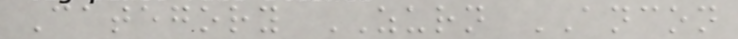Category ZURN ANCON
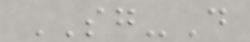SG-D
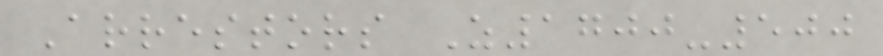Arrestors Z1700-500
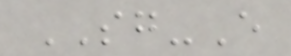SG-E
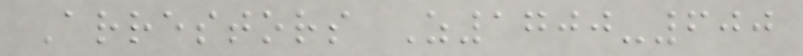Arrestors Z1700-600
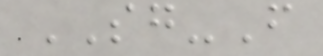SG-F
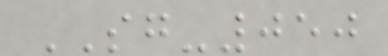SG-050
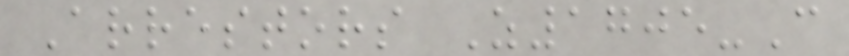Arrestors Z1705-C
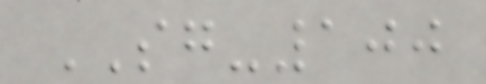SG-100
